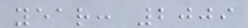year: 2009
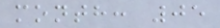month: 05
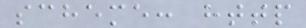scheme: http
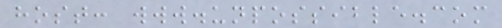host: www.unpossible.com
